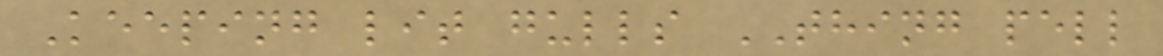Keeping lit gulls THING pell
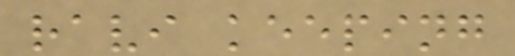ravi keeping
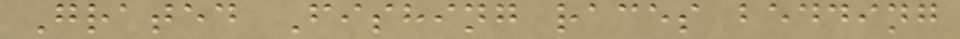Grated Fishing races bedding
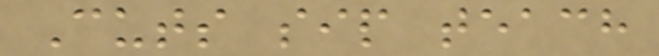Cuts sip teach
